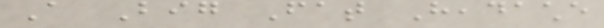A Big Fat Headache
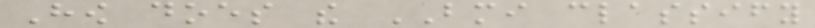How does the BMI classify
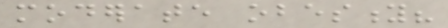moderate obesity?
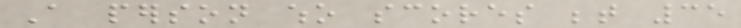A person who scores between 35
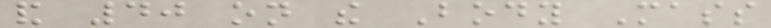and 40 on the Body Mass
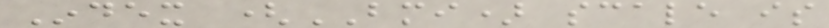Index (BMI) scale is
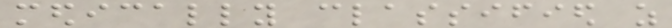medically classified as
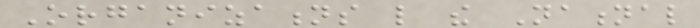Organizations like the National
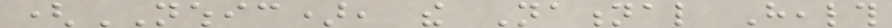(NWHIC), the National Health
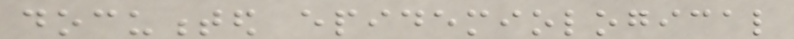documented epidemiological
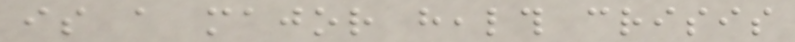is a major health crisis
